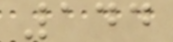144
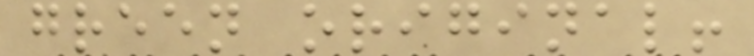green original!
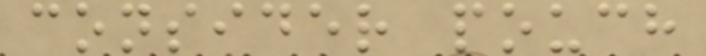consider pouch
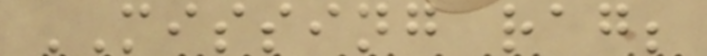MISSING rag;
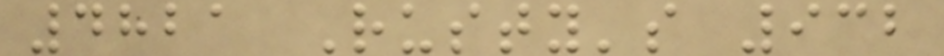4821 Rusty's 932
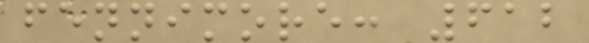fennimore: 612
